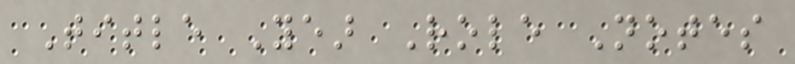Title Year Role Notes
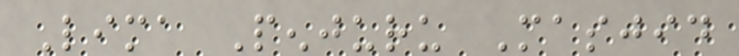Lima Penjuru Masjid
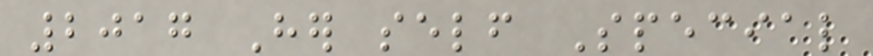2017 Her self Special
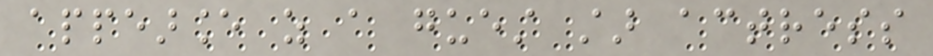appearance as a guest star actress
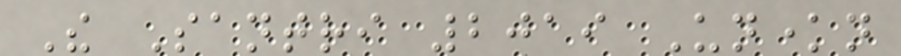The Santri 2019 Unknown
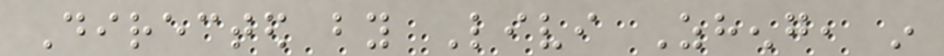Directed by Livi Zheng, in
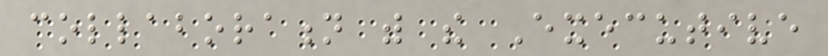collaboration with the Executive
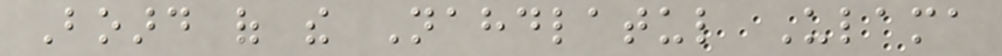Board of the Nahdlatul Ulama
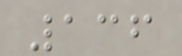136
